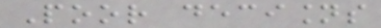Poor decisions
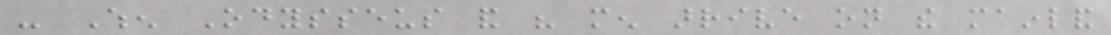- When Odysseus and his men arrive on the mainland
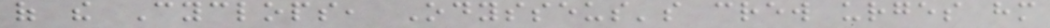of the Cyclops, Odysseus's crew urges him
